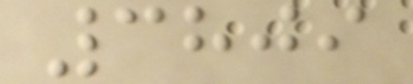3809
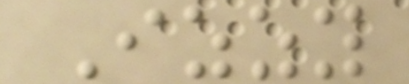Izzy
